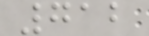712
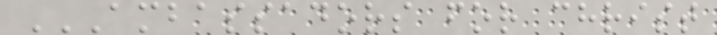AMBASSADORS FOR CHRIST
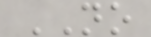NO
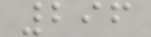296
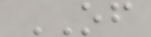OF
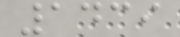1439
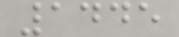1445
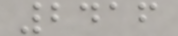2416
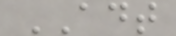ADT
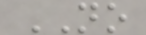NO
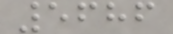5686
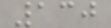130
